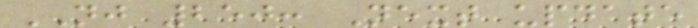NJ 250: Next update
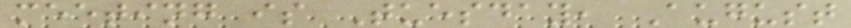meeting is Tuesday, August
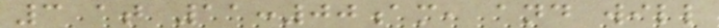3 at 11:00am, and will
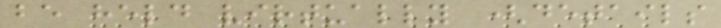be held virtually (details
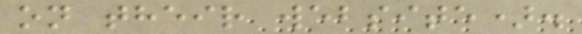on their website).
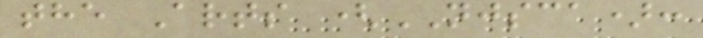the Arts (NJSCA):
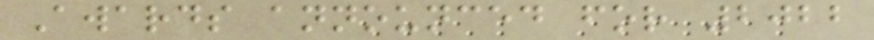Awards announced for 2022
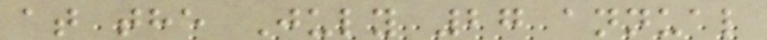at the July 27 annual
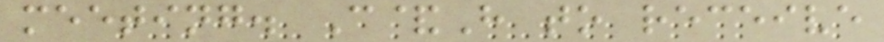meeting. C&H to receive
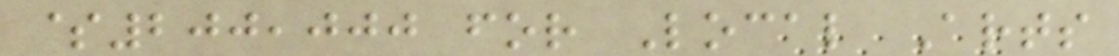$200,000 for Local Arts
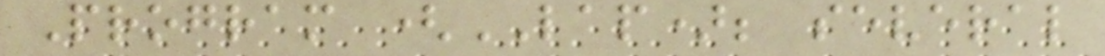Program (LAP); several
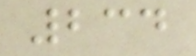234
